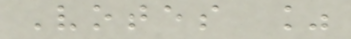Votes %
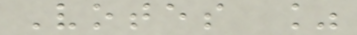Votes %
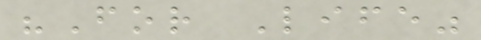"For Life"
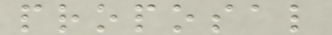proposal
